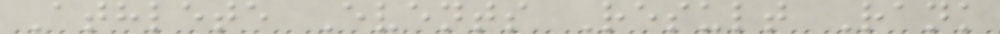Athlete Events Result Rank
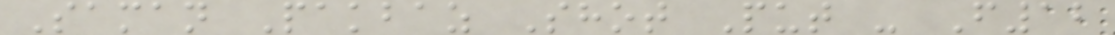Saman Pakbaz Shot Put - F12
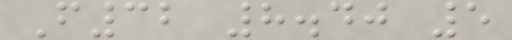F32 8.40 5
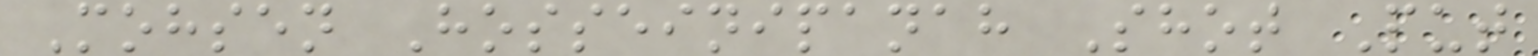Mohsen Hosseinipanah Shot Put
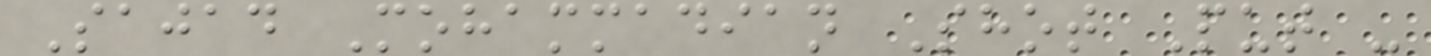Sajad Mohammadian Shot Put -
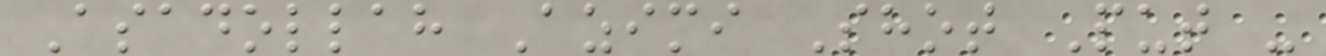Asadollah Azimi Shot Put -
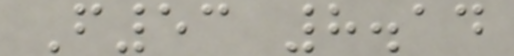F53 8.14
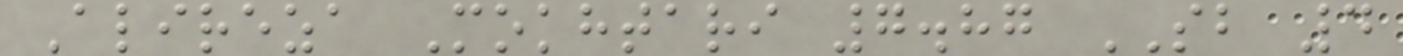Alireza Mokhtari 7.87 SB 4
